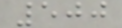500
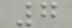7
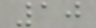10
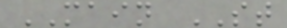MAIN ST
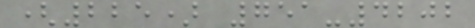(225) 751-4202
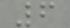6
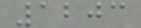1203
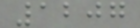1207
